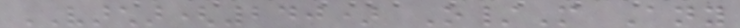VARCHAR(240) O/M Any
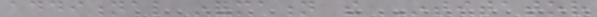additional information the Intitator
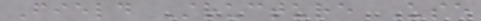Field Structure Use
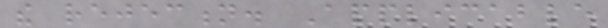the rejection. Applicable
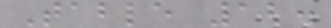Table 12.
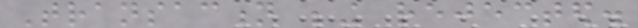Transaction being rejected.
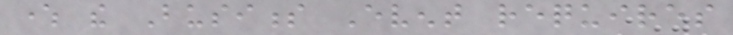where the Business Event requires
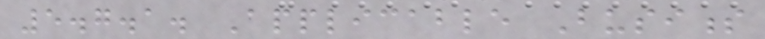5.7.1. Applicable Business
